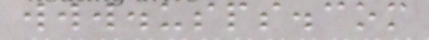www.usps.com
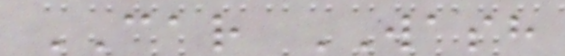CAR WASH
